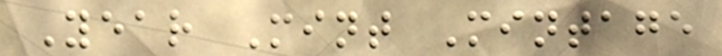Year Mint Mintage
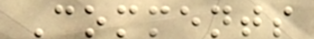Comments
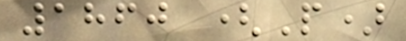1860 (P)
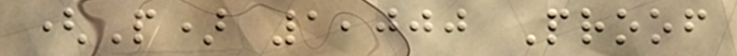(P) 1,000 Proof
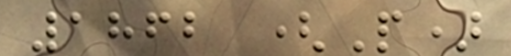1862 (P)
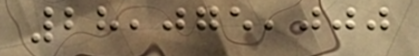28,075,000
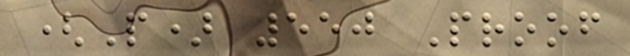(P) 550 Proof
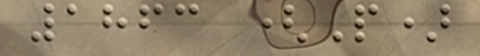1863 (P)
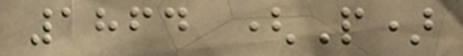1864 (P)
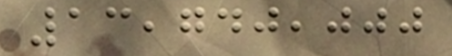13,740,000
